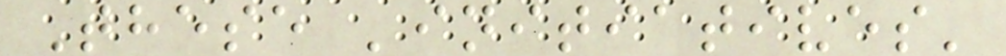These 'initiatives'
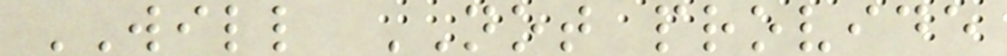WILL NOT provide
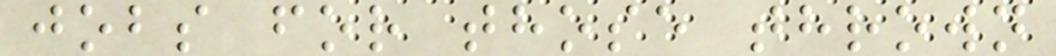jobs for those thrown
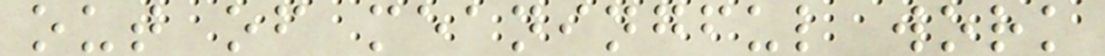out of meaningful work
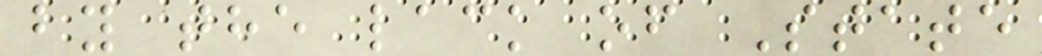by the lack of State
